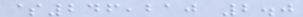$246,210 2.0
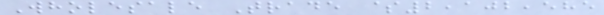Wholesale Trade $2,102,585
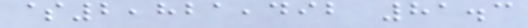$2,821,492 81.3
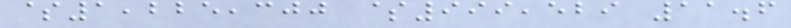$1,225,300 $999,529 11.6
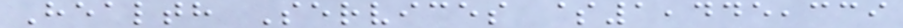Health Services $1,445,339
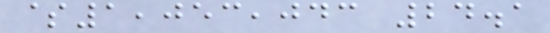$1,053,043 24.1
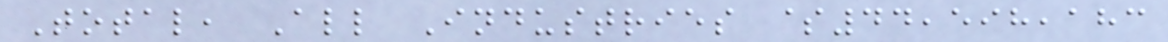Total, All Industries $44,598,183
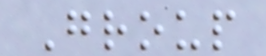Group
